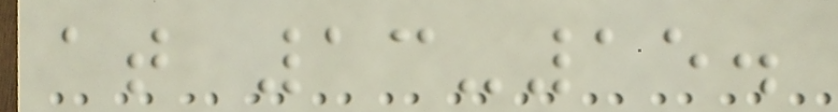at 13-15.
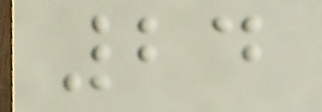24
